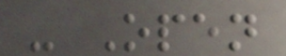- Open
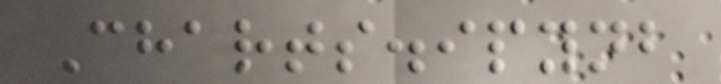Charts.ipynb
